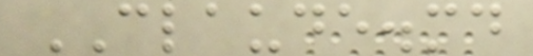CLAUDE.md
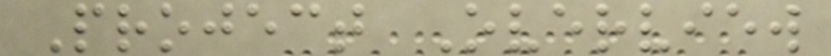Project Overview
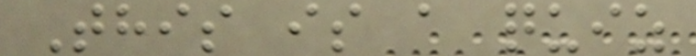This is a quiz
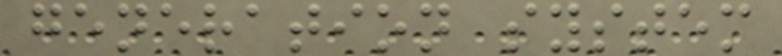generation system
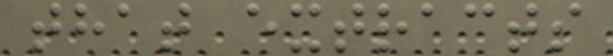that extracts
